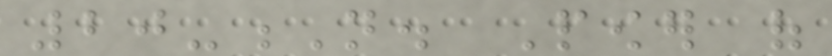20-N. Power of
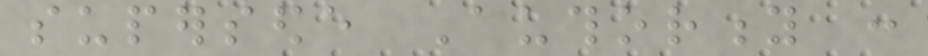supersede Authority :
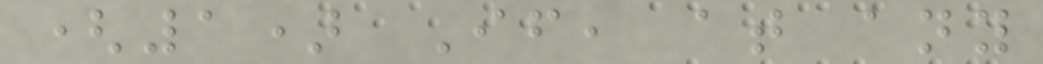(1) If, at any
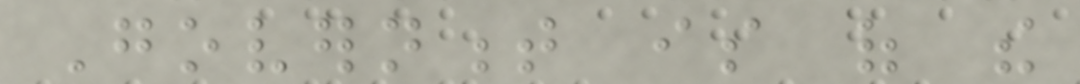Government is of the
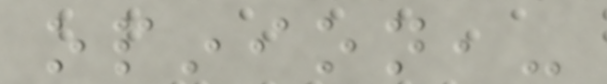opinion,-
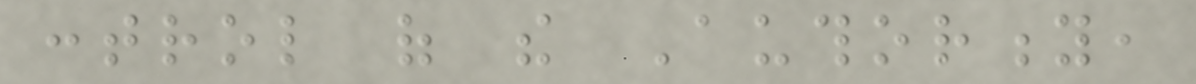control of the Authority,
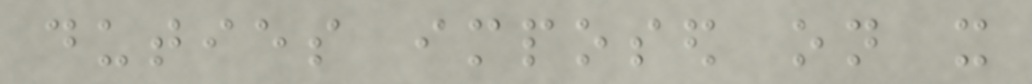duties imposed on it
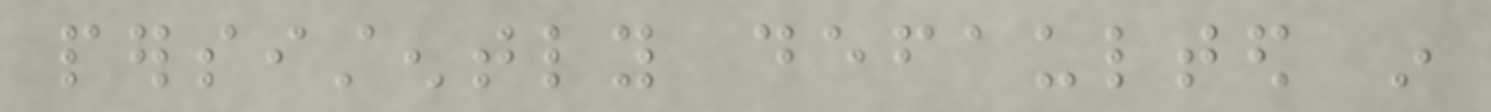persistently defaulted in
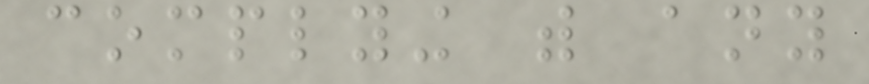complying with any
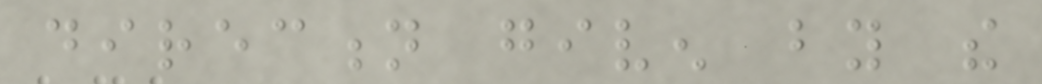direction given by the
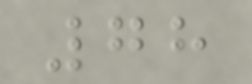78
